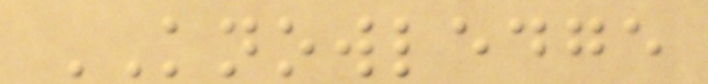KNOWLEDGE
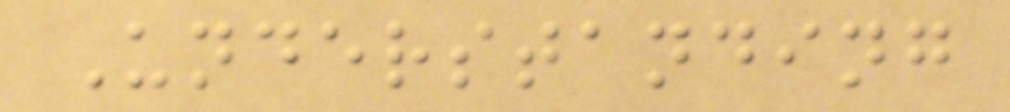Understanding
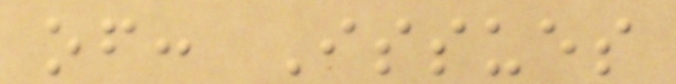of: Issues
